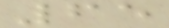65
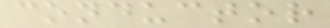conductor
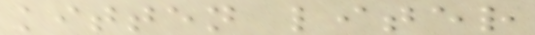kitten liter
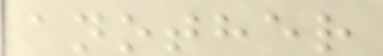another
